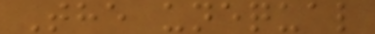The unequal
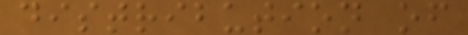distribution of
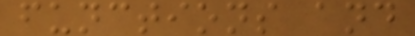functions and
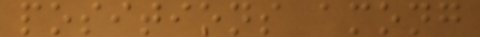positions among
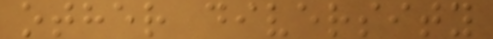other diversity
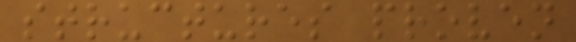structures proven
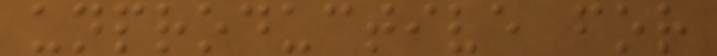unproductive for
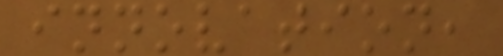innovation,
